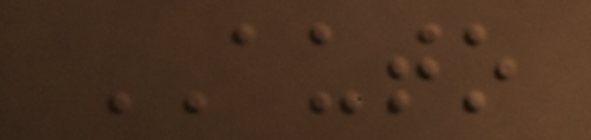AUTO
